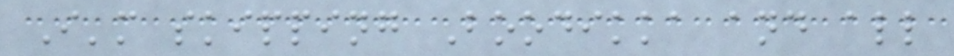I'm skipping Boodikka and all
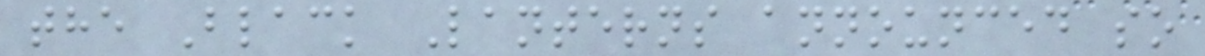the Black Lanterns announced so
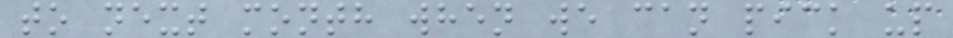to next month when we can pick up
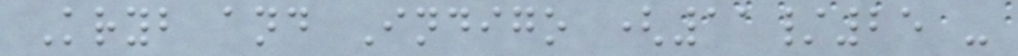Kryb and Indigo (11/25 -
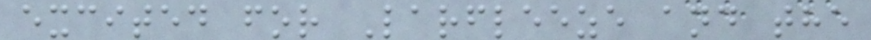excited for Larfleeze and the
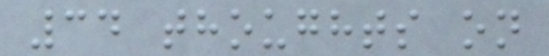34 thoughts on
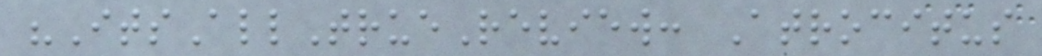"ItsAllTrueReview: Atrocitus
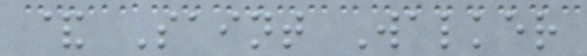& Saint Walker
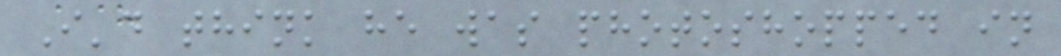I'd think he was photoshopped in
